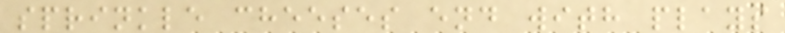sprinkle cheeses end with plays
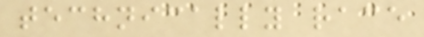technically race
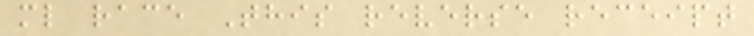ml race This reverse receipt
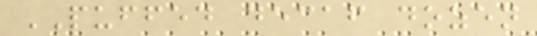PUFFED decaf dozen
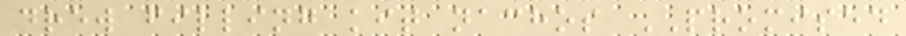drew filling kit nachos PROMISED
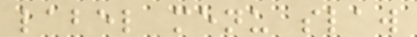label menu slaw
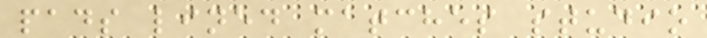pads lined matches studio
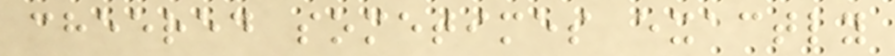cheered sometimes exactly
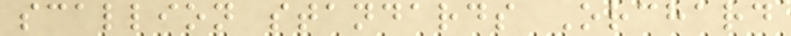scallion standards Orchard
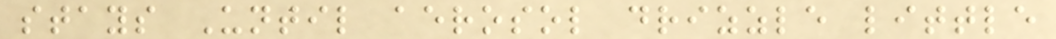stays Until aerosol drizzle little
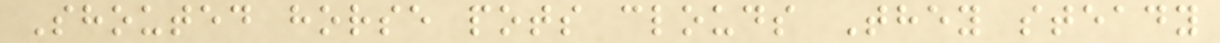Shouted horse pots clouds They steady
